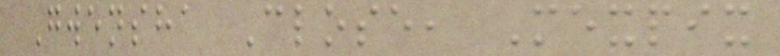Gwensha Close, Mexpix
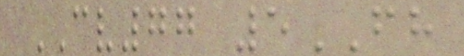CV77 5FH
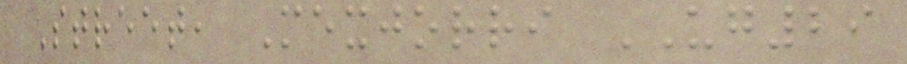Street, Mexjorri UG29
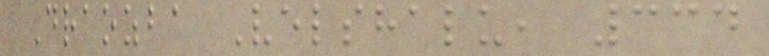Draozba Velshalu, 334
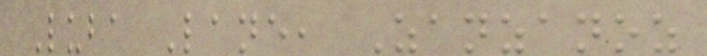Luba Lane, Zanzanoz
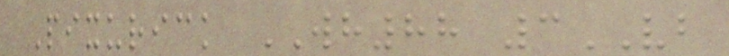Pixurick WH88 3VB
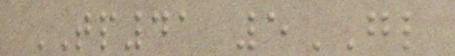TP41 5GL
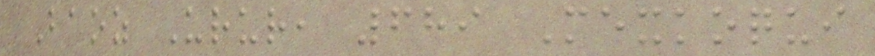Baoz Urur, 689 Mexkoqui
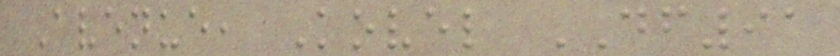Avenue, Kovel DF91
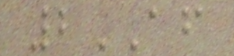2AF
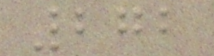272
